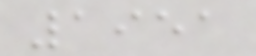1951
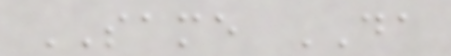SAME DA
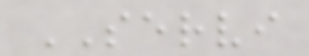SERVI
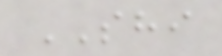SHI
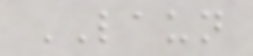LAUN
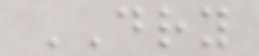DRY
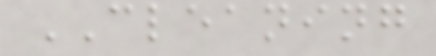CLEANING
